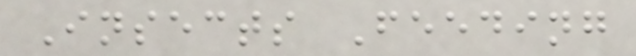Insects Feeding
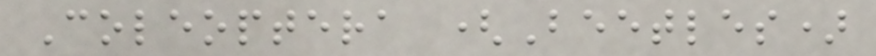Coleoptera (Beetles)
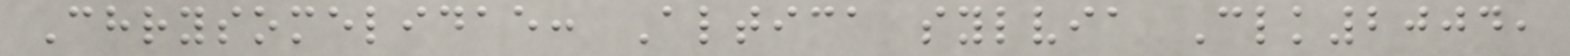Chrysomelidae: Altica sylvia Clk2004,
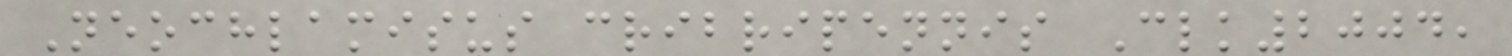Neochlamisus cribripennis Clk2004,
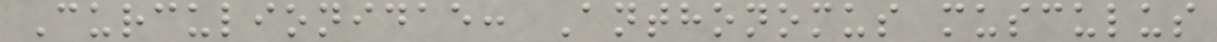Curculionidae: Anthonomus musculus
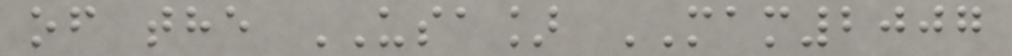of the USA] MAM2007
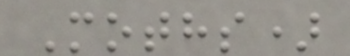Moths)
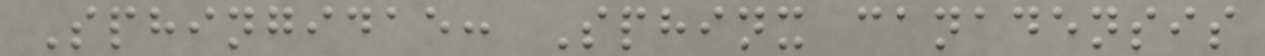Sphingidae: Sphinx canadensis
